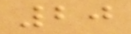20
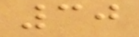30
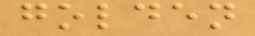golden
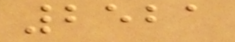2521
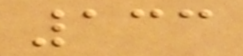133
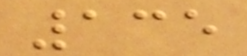135
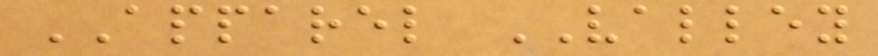APPAREL VALLEY
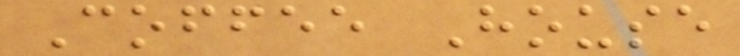Coffee House
